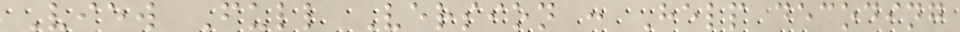View Full Version : Help decoding
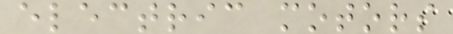electric motors
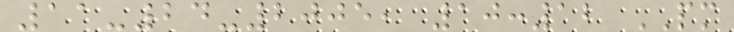11-24-2005, 10:12 PM
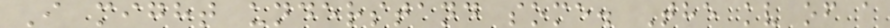I might understand some. The kv of a
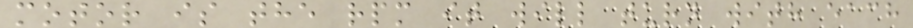motor is the rpm it will turn with each
